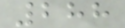288
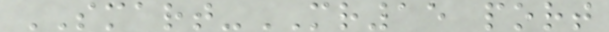SMART-MR15 port
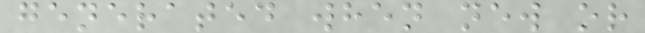generated when new or
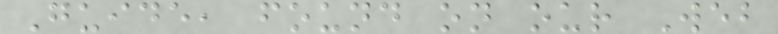Guide, found on our Web
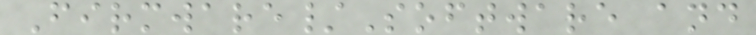Firmware/Software and
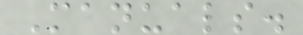Manuals.
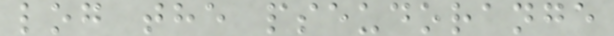log the pseudorange
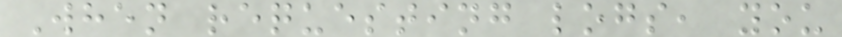When requesting logs, you
